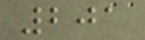201
